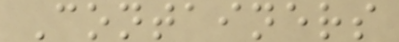Containers
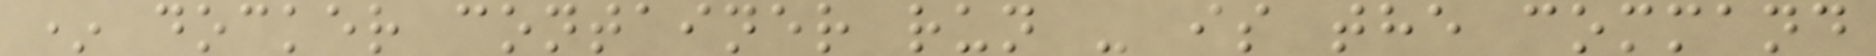* docker container run - is the command
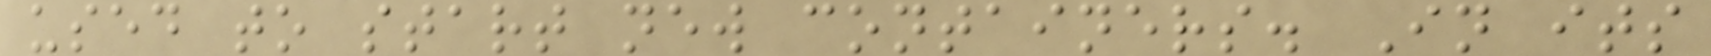used to start new containers. In its
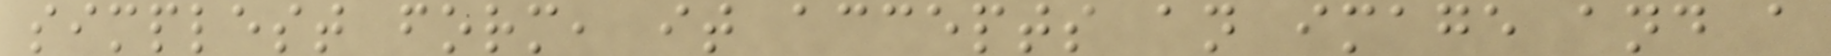simplest form, it accepts an image and a
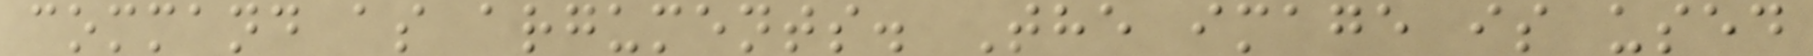command as arguments. The image is used
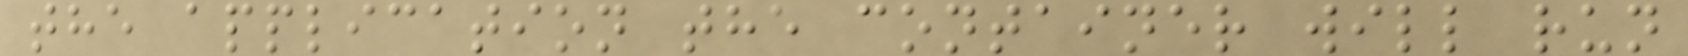the application the container will run
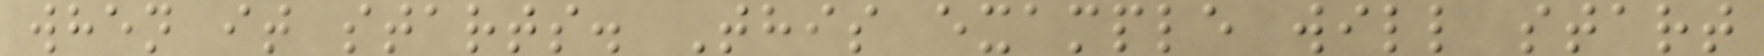when it starts. This example will start
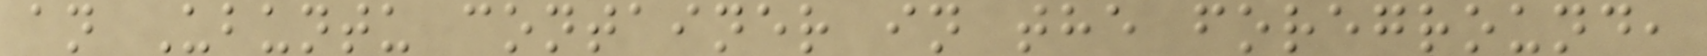an Ubuntu container in the foreground,
